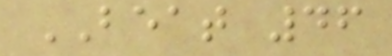BEAT 46
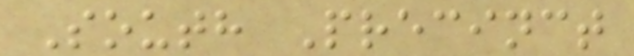South Precinct
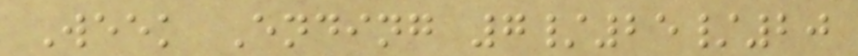Week Ending 7/25/20
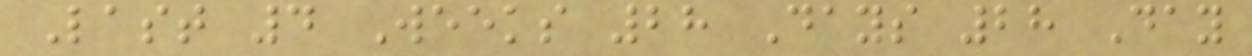Last 4 Weeks 28 Days 28 Day
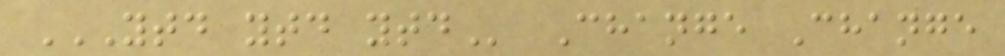YTD YTD YTD Change Change
